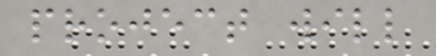project will
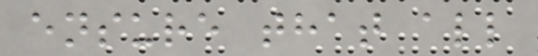ensure that all
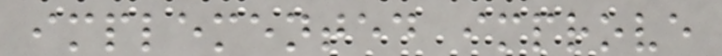implemented improve
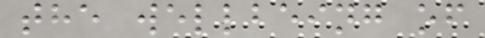the wellbeing of
